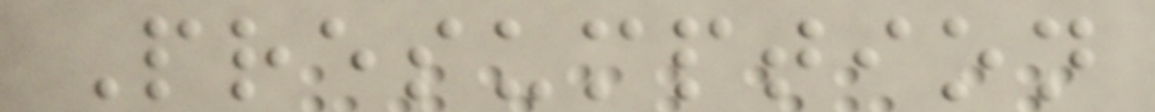Presumption
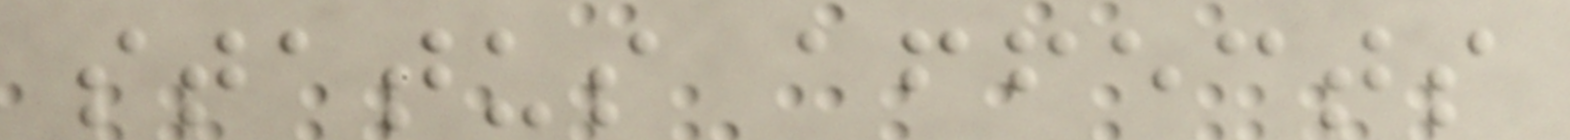status affects
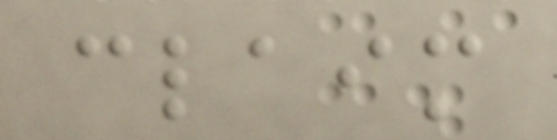claim
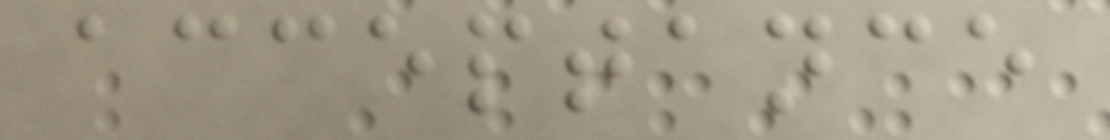acceptance
